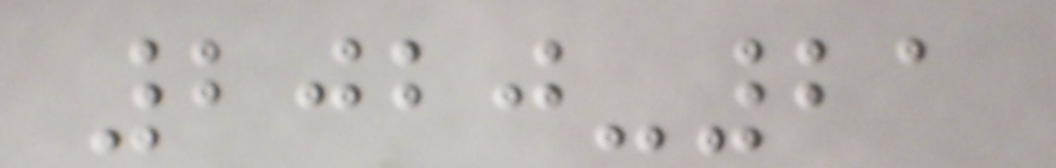2020-21
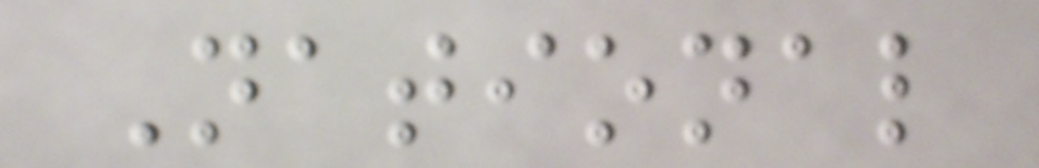National
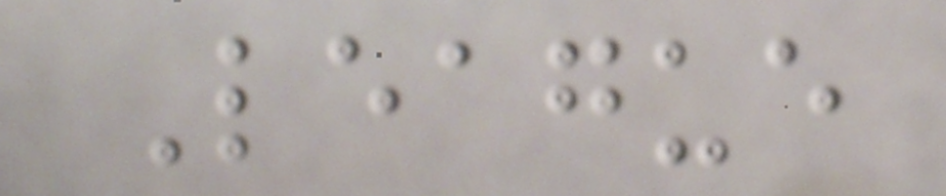League
